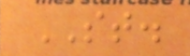ST.
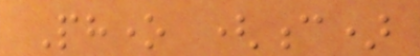Phone (c)
